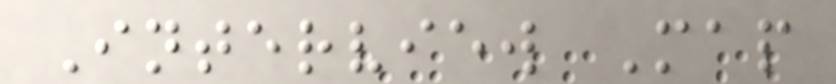Interview Map
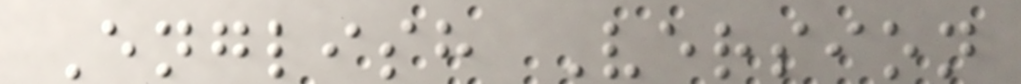English Version
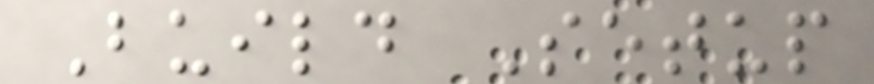Build Setup
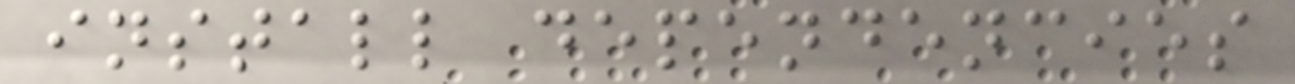install dependencies
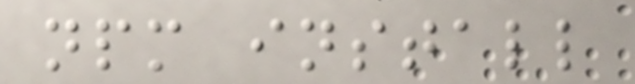npm install
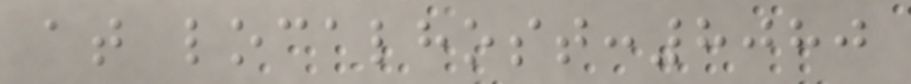at localhost:8080
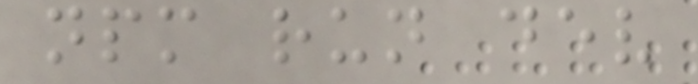npm run dev
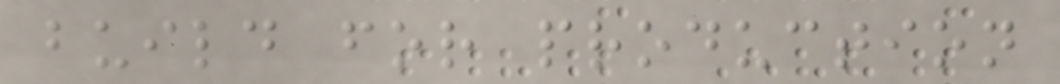build for production
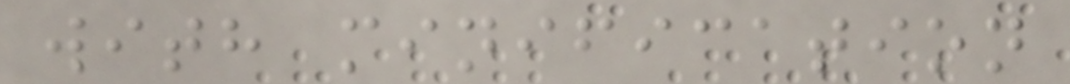with minification
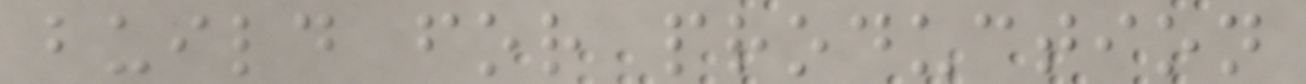build for production
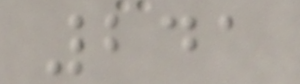241
